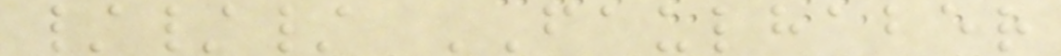/// FAULHABER
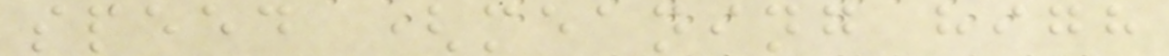speed (meaning high
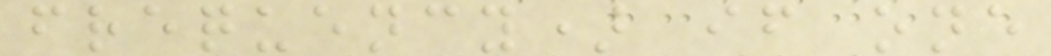frequency) if one
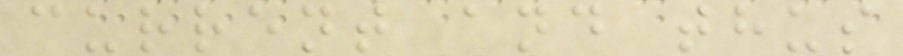current and thus
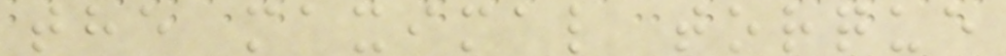the maximal torque
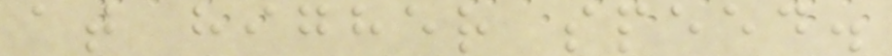at higher speed.
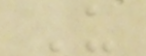U
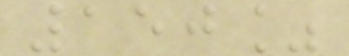150%
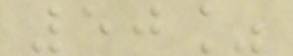50%
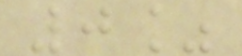0%
